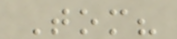Tom?
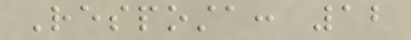Resposta: 12
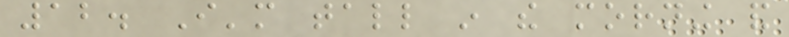12. I'm tall in the morning and
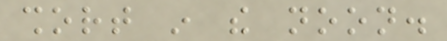short in the noon.
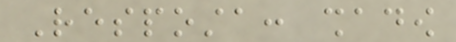Resposta: shadow
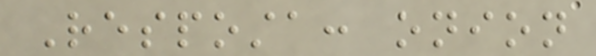Resposta: onion
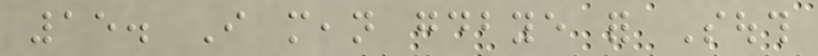15. I mean goodbye for South
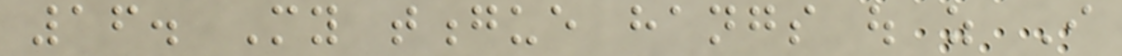16. My tongue hangs out as I
